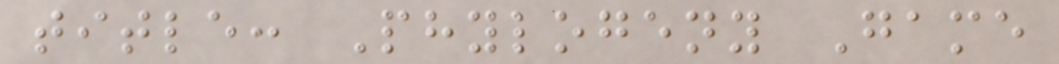title: Phylogeny Game
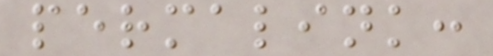permalink:
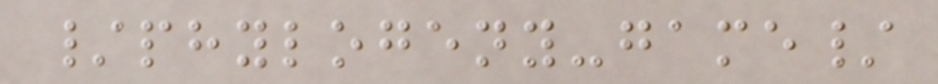/phylogeny-game/
